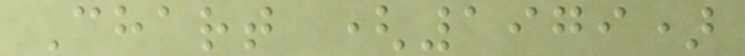Chart (1979)
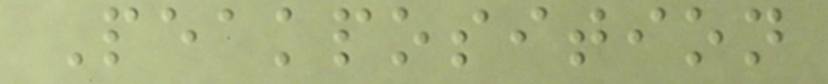Peakposition
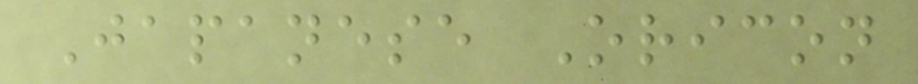Japanese Oricon
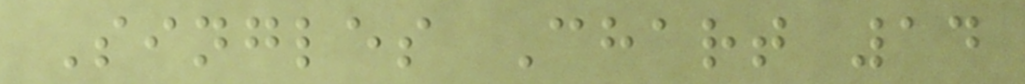Singles Chart 14
